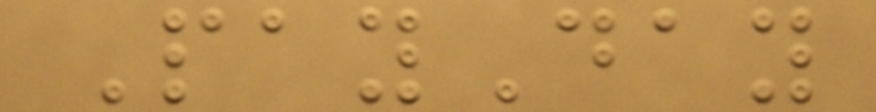PayDay
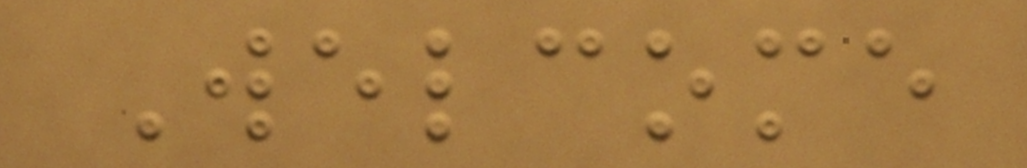Welcome
